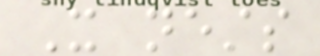It nests
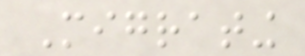Migrating
